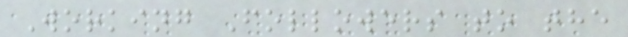Working Followers to the
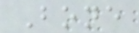Bone
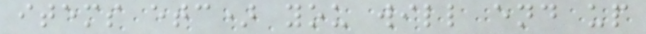items etc) you will end up
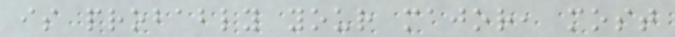is probably your major, most
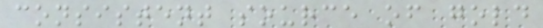consistent source of gold
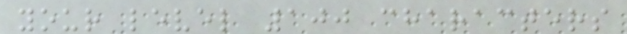your level 100 characters
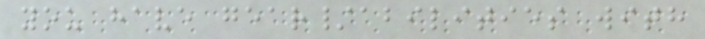you have gear/abilities with
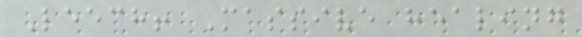Leech! Massive healing
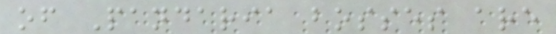of Pandaria bosses are
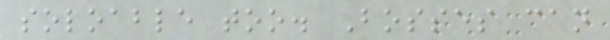soloable too. Bosses can
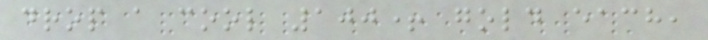drop a cool 100+ gold each,
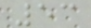53
